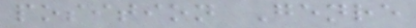position Genre
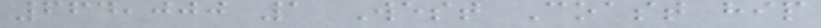664,000 1 West Coast hip
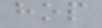hop
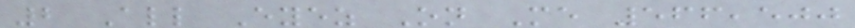2 All Eyez On Me 566,500
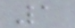1
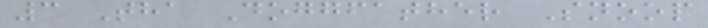3 Tha Doggfather Snoop
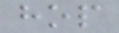hop
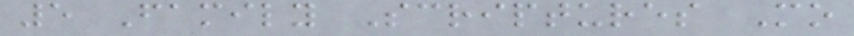5 Family Scriptures Mo
